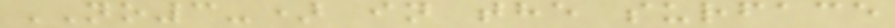NO3-) in the surface
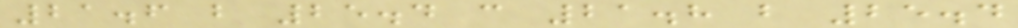21.6 b 25.4 c 21.8 b 25.4
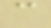c
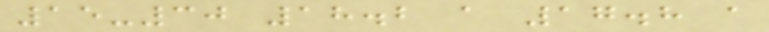15-30 18.2 a 17.8 a
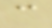c
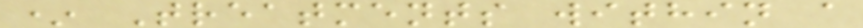* Treatments within a
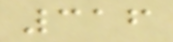316
